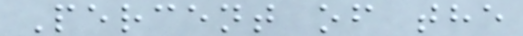Percent of the
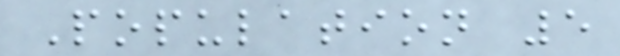Population 5
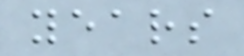years
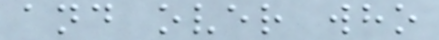and over who
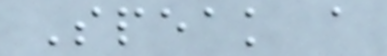Speak a
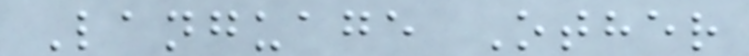Language Other
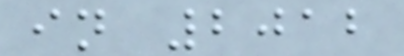in 2012
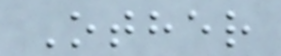Other
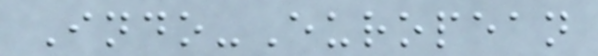Indo-European
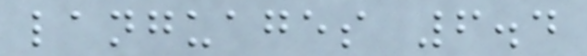languages 6.4
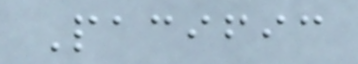Pacific
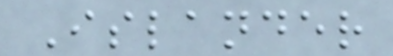Islander
